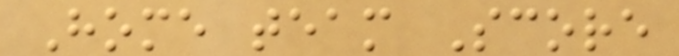Home team Score
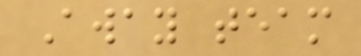Away team
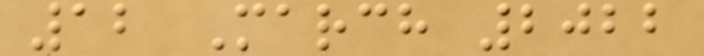12 March 2022
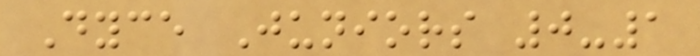Dyce Juniors 0-1
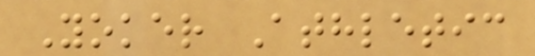Yoker Athletic
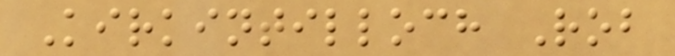Kirkintilloch Rob
